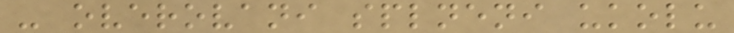- overovani splneni ukolu
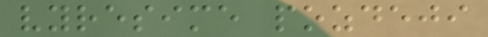vyresime pozdeji
